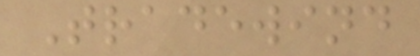Tradewind
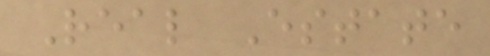Real Estate
